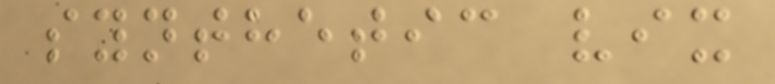synthetic vix
